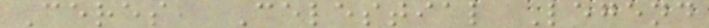Ceres, Celestial Legend
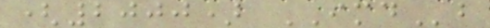(2000) IMDb
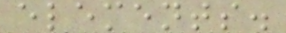elements.
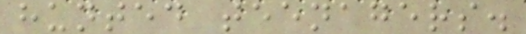hunted teenagers.
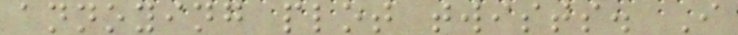annoying plot twists. I
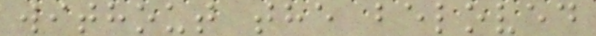without the beloved
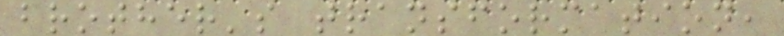brother's transformation,
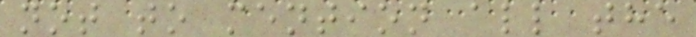not to mention all the
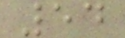54
